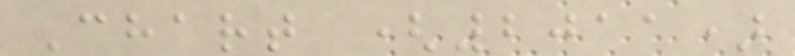Chart (2011)
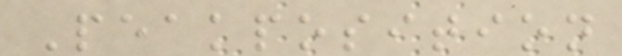Peakposition
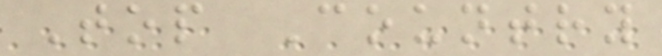Top Country
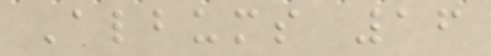Albums 16
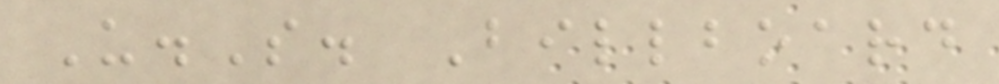U.S. Billboard
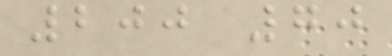200 70
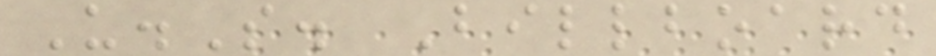U.S. Billboard
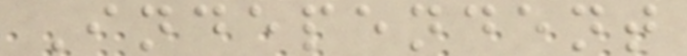Independent
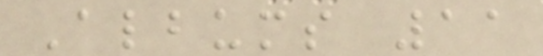Albums 11
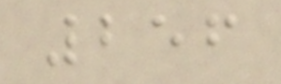256
